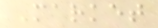Market
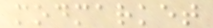modmarket
